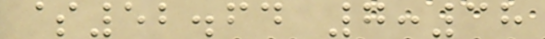$52.64 7:38
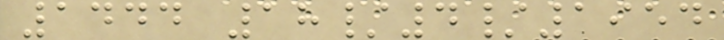1444 18/4/1954
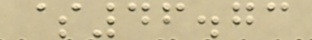$46.73
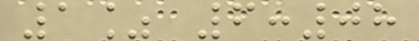1% 6:08
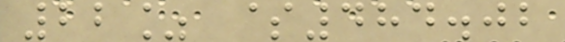22% $484.02
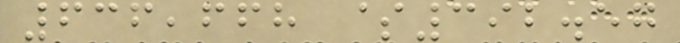636,668 $392.57
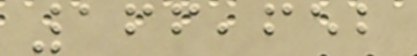166,652
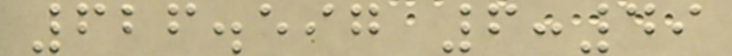626.597 6:49
